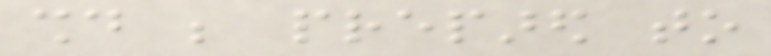should be prepared to
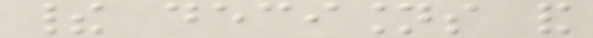their decisions and
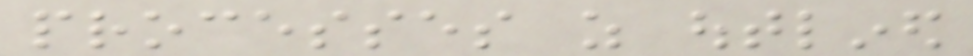processes as outlined
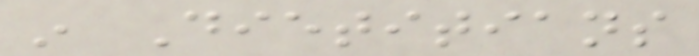in Dietitians
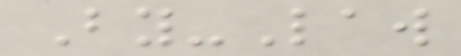By-Law
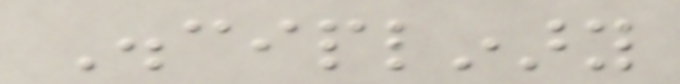Disciplinary
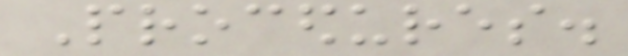Procedures.
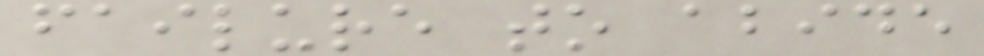failure to abide
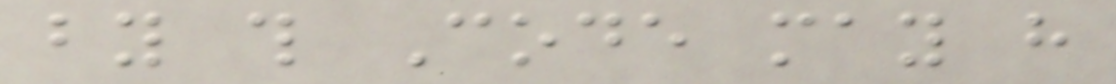by this Code may have
